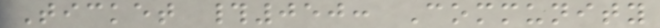Ticket #050: Community
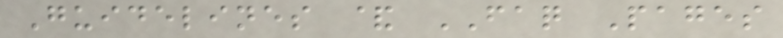Guidelines & FAQ Pages
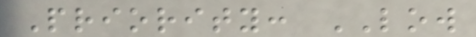Priority: LOW
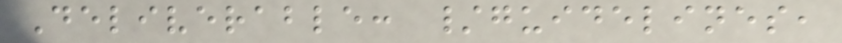Deliverable: /guidelines,
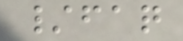/faq
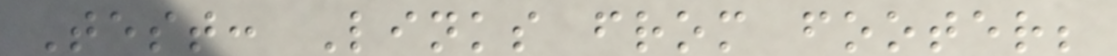Test: Links from footer;
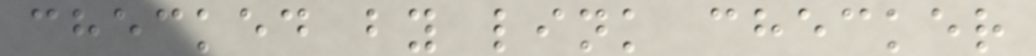checked by link checker
